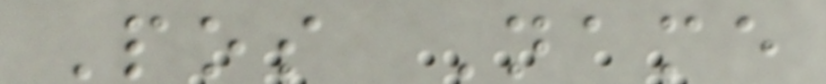Pos Name
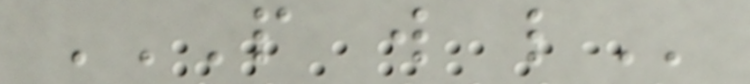P W L
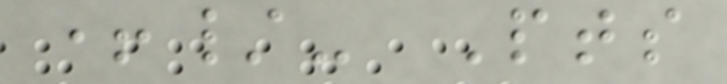+/- Pts
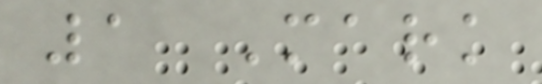1 Mark
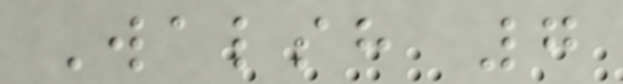Walsh 7
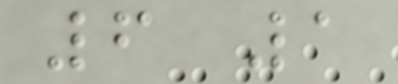6 1
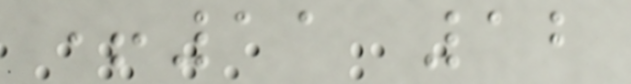+11 12
